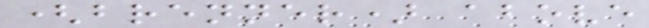(brenner) above
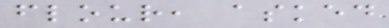flour, asked
